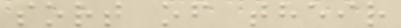sort of their
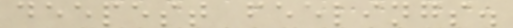deepest feelings.
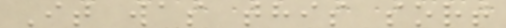It was this sort
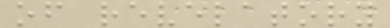of revelatory
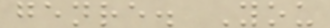genre. You
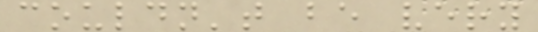couldn't be very
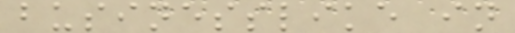businesslike in
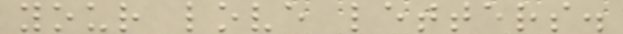your love letters.
